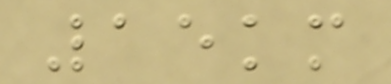15km
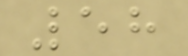58
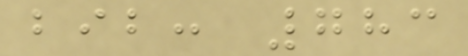bib: 783
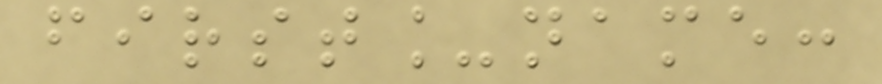first_name:
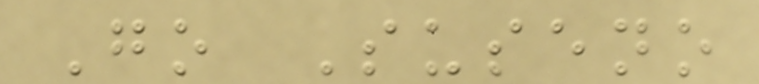Go Suseno
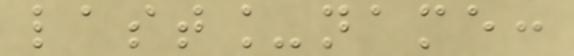last_name:
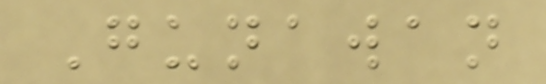Gunawan
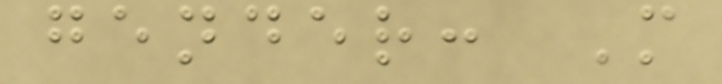gender: M
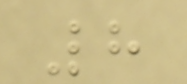8
